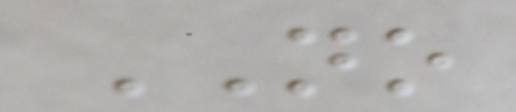NO
